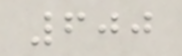600
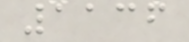1136
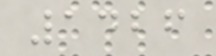1426
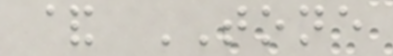& TONE
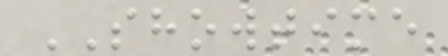SHOWTIME
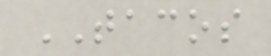TACOS
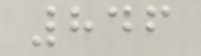846
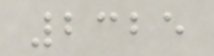2325
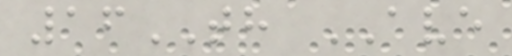16TH AVE
